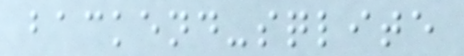backend-sqlite
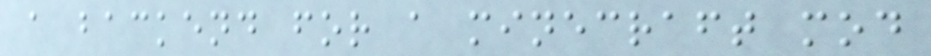a backend for a minecraft mod
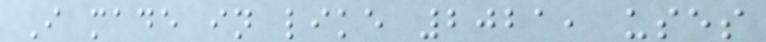I made in like 2021, uses
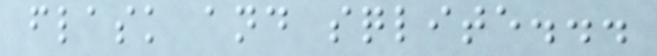flask and sqlite...
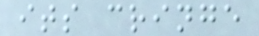its cringe
